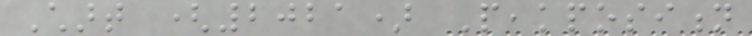Chart (2021) Peakposition
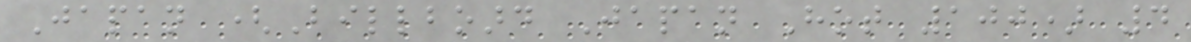Japan (Billboard Japan Hot 100) 4
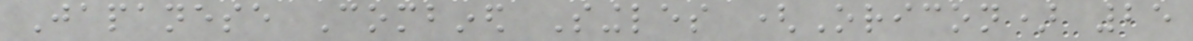Japanese Combined Singles (Oricon) 25
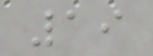19
